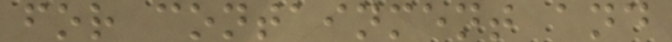for containment and
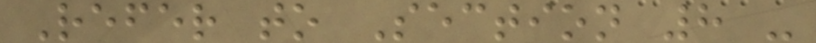Refer to Section 8 -
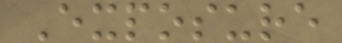Exposure
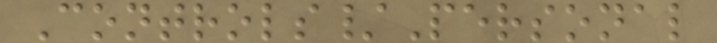Controls/Personal
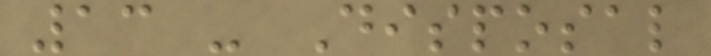13 - Disposal
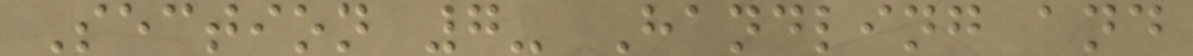Section 7- Handling and
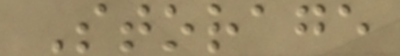Storage
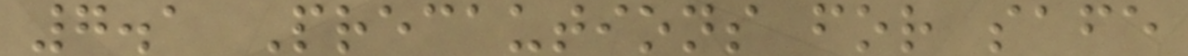7.1 Precautions for safe
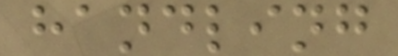handling
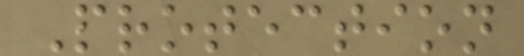Protection
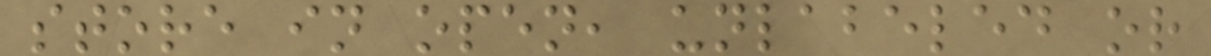store in open, unlabeled or
